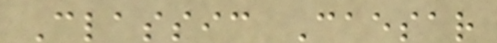Classic Caesar
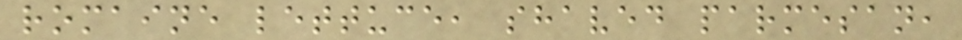romaine lettuce, shaved parmesan,
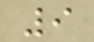9
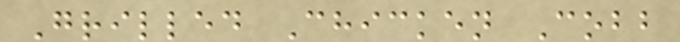Grilled Chicken Cobb
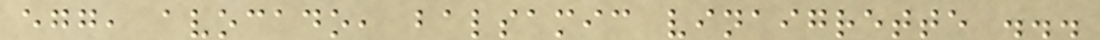egg, avocado, balsamic vinaigrette ...
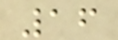16
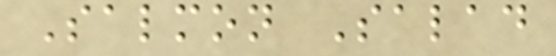Salmon Salad
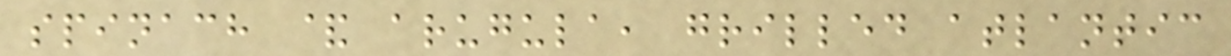spinach & arugula, grilled atlantic
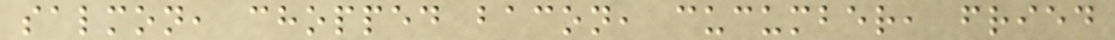salmon, chopped bacon, cucumber, fried
